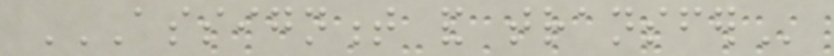ASSIGNMENT AND TRANSFER
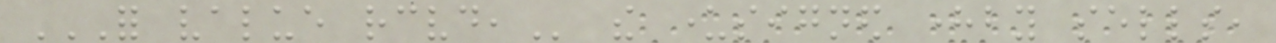FOR VALUE RECEIVED, the undersigned hereby sells,
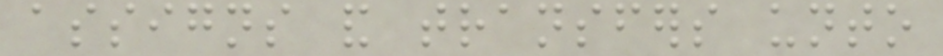assigns and transfers unto
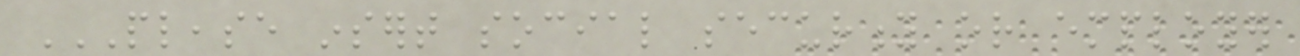PLEASE INSERT SOCIAL SECURITY OR EMPLOYER
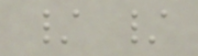/ /
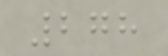278
